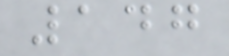147
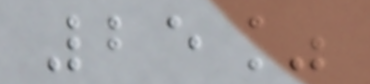25%
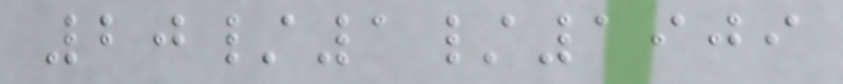20/1/1909
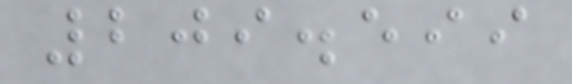209.599
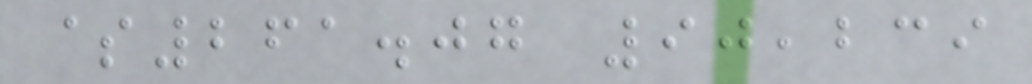$261.07 90,239
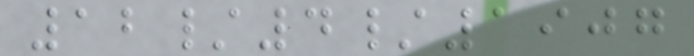12/4/1907
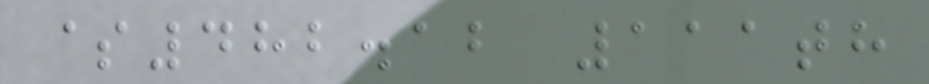$482.12 111th
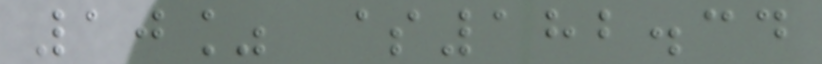10% $182.34
